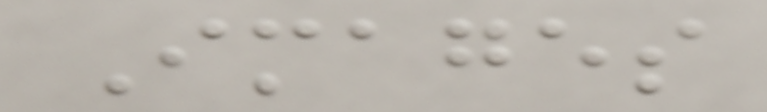Images
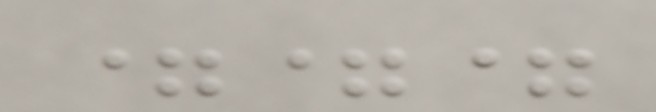===
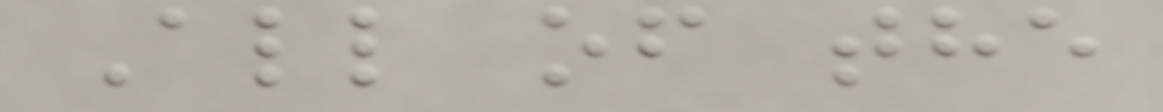All of the
